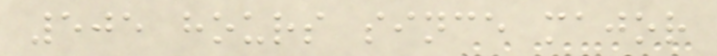505 hours since major
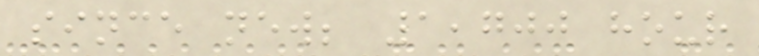since new; 1,700 hour
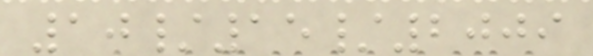10/15/2009
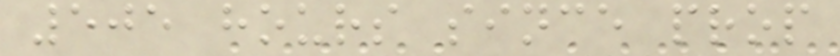505 hours since prop
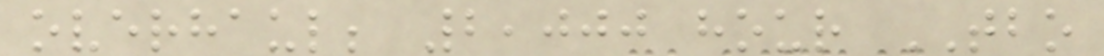overhaul; 2,000 hour TBO
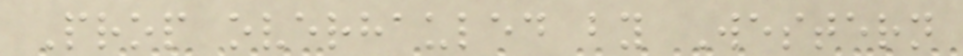Prop overhauled by Western
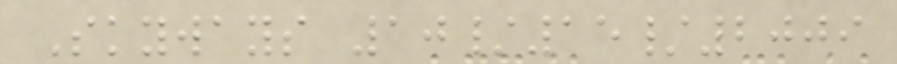Skyways 10/15/2009
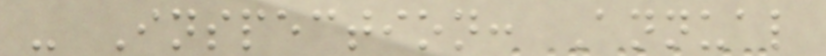- Inspection: Annual
